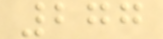277
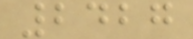2427
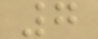7
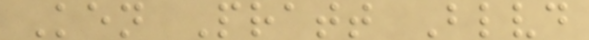Ken Pratt Blvd
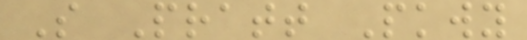S Pratt Pkwy
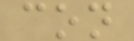con
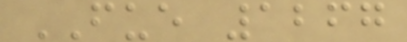FUE 1267
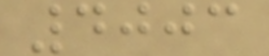4003
